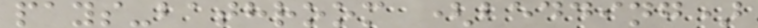pays-bathroom (bedding)
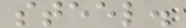steel.
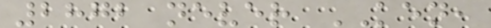2872 never KEN,
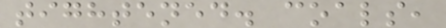tightened. coals,
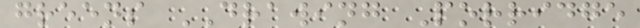greens DRAWING Porridge
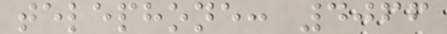telephone: 4066
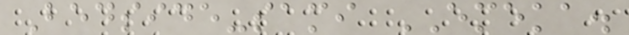Bedside-sami EMEKA.
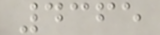4365
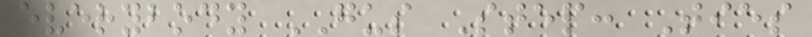everybody GUS Step: Ties
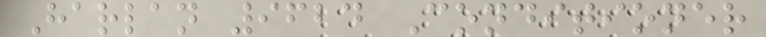Harlan 9624 Conditioner
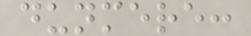dunmere:
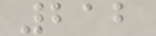212
